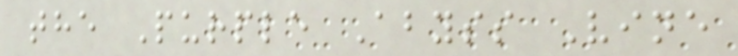the Purple Abyss Vine
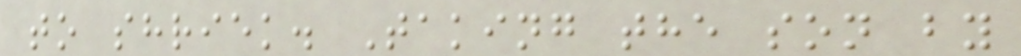to shriek. Taking the son by
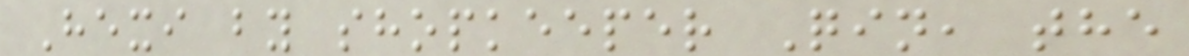Hexi by shopkeeper Qin, the
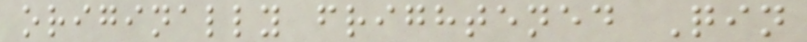originally frightened Qin
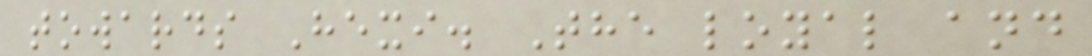towards Hexi. The loyal and
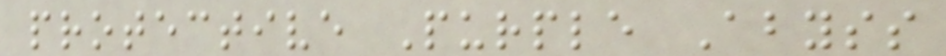protective Purple Abyss
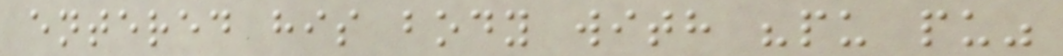entered his body with "pu pu"
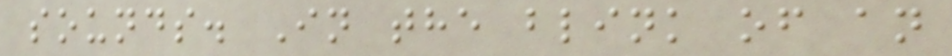sounds. In the blink of an
